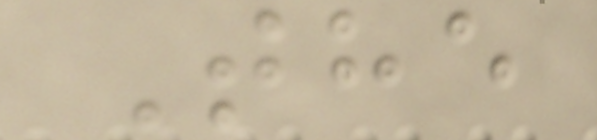The
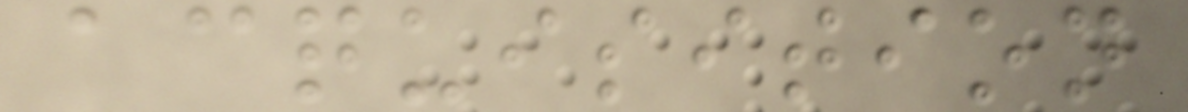acquisition
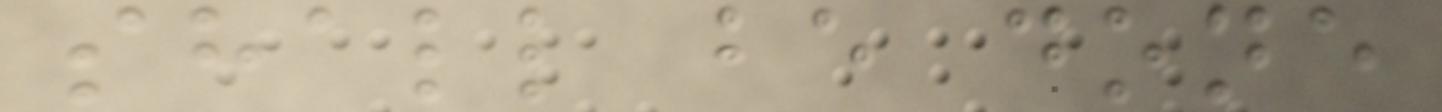shall be done
